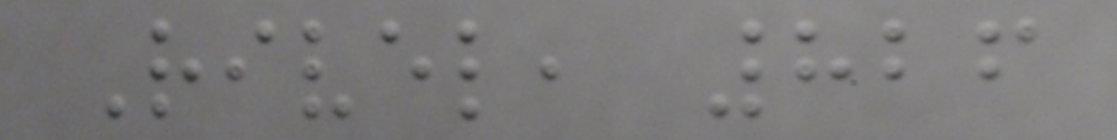Rivel, 826
